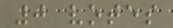0 votes
